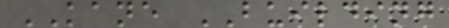KANE BUILDING
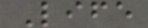Life
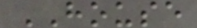HOUSE
